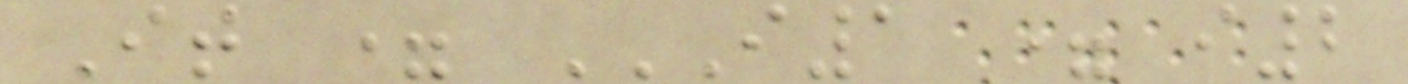It = I1 = I2
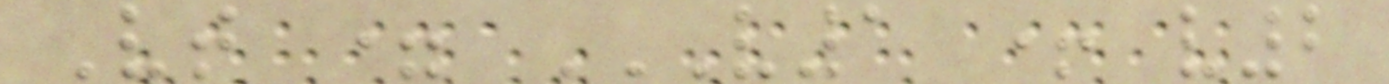Vt = V1 + V2
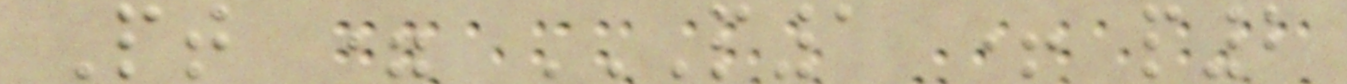Pt = P1 + P2
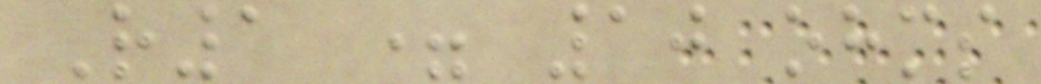R1 = 10 ohms
